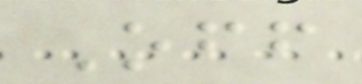Off
